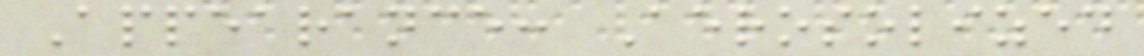Appearance: Aerosolized
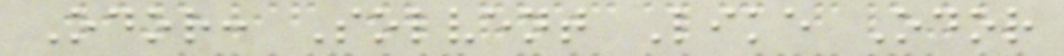Odor: Solvent Like Odor
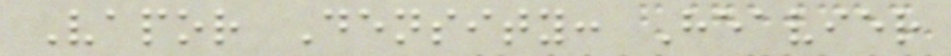Vapor Density: Heavier
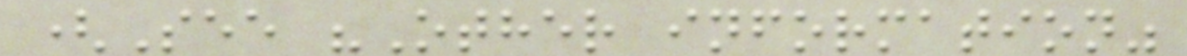(See "Other information"
